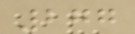277
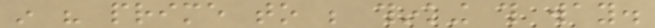in his prime to be thinking this way.
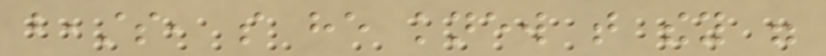beasts, so he knew that they were
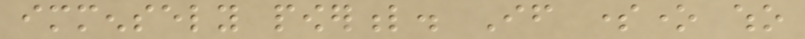immensely powerful. If someone who
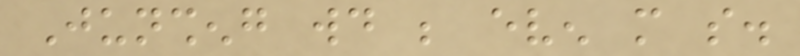Junsheng would be even more so.
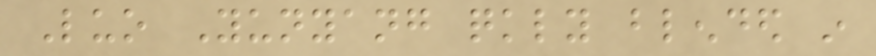Luo Yunyang quickly blended in
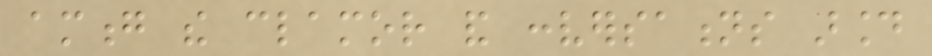among the clamor and conversations around
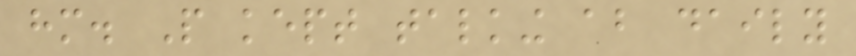him. People kept talking about daily
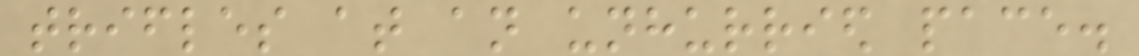trifles at an unhurried pace.
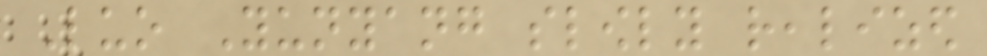Luo Yunyang slowly realized
